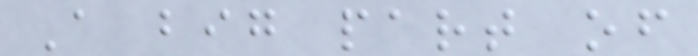A big part of
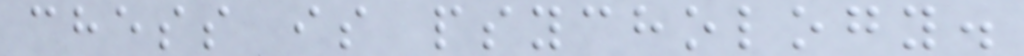chess is psychology.
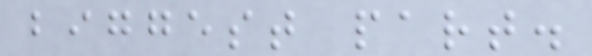biggest part.
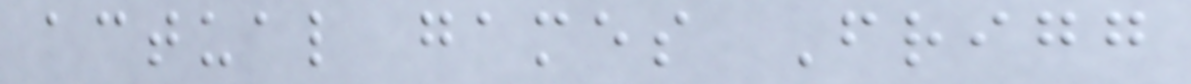actual games Frigg
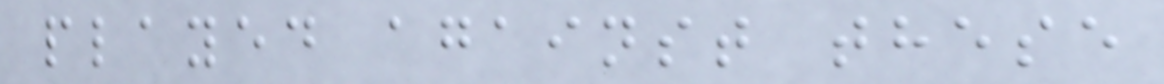played against these
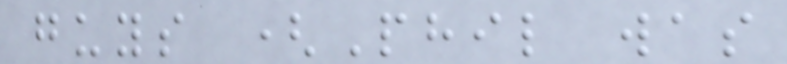guys (Phil was
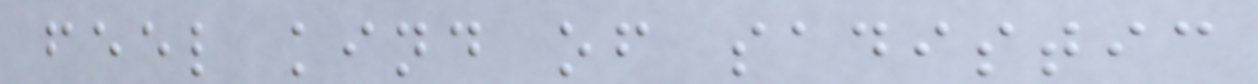feel kind of sadistic
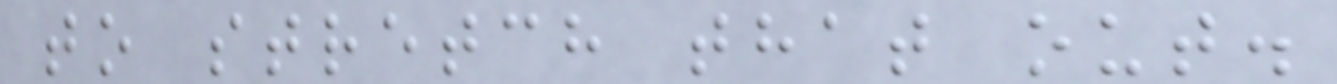to stretch that out.
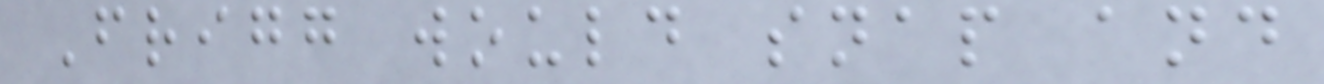Frigg would snap and
